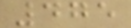475
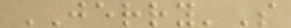JERRY'S
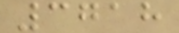3718
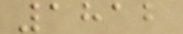1812
